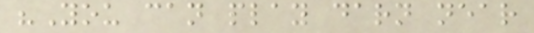"You can play darn near
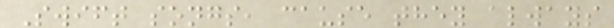Swift songs, cause they always
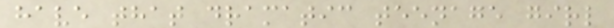have that dramatic teenage girl
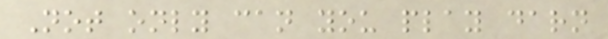Not only can you play darn
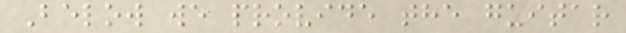Below we provide the guitar
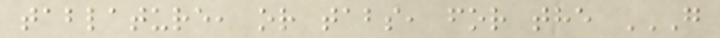tablature, or tabs, for the G
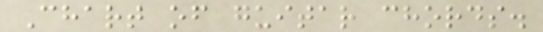Chart of guitar chords.
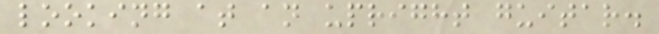looking at an upright guitar.
